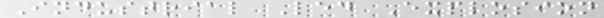Industrial Led Explosion
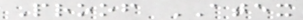Proof ATEX
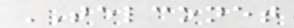TELCONET
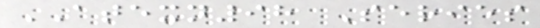ATEXN98 Series
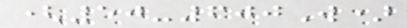(50-600W)
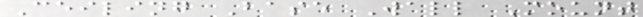Ceiling Base Wall Mount
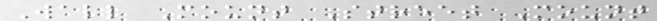Wall Mount Street Mount
